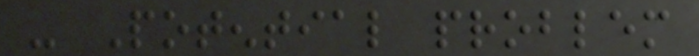- Potential problem
